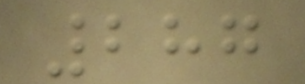287
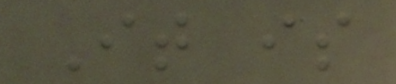It is
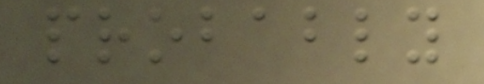probably
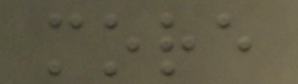more
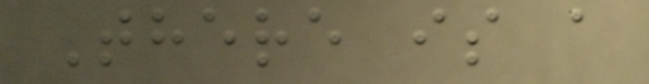There is a
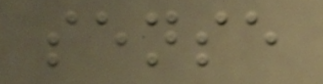sense
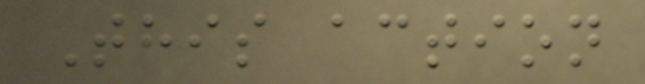This action
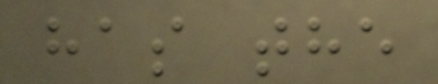has the
